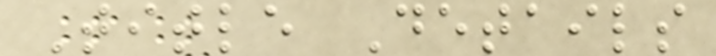Title Details
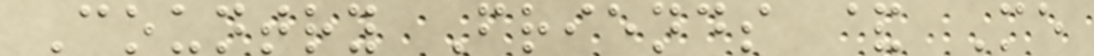Country Friends & Me
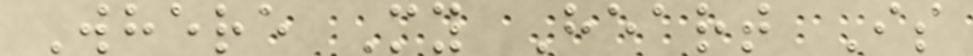Where My Heart Is
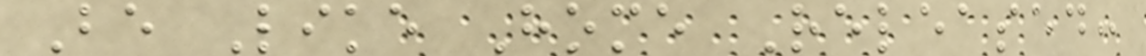Be Like Home Released:
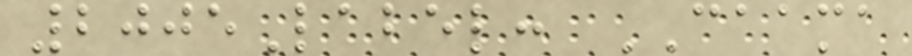2005Label: CAAMA
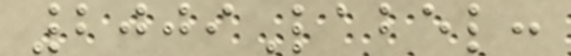2009Label:
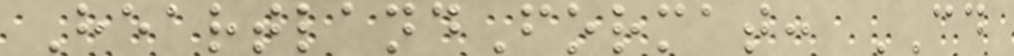HeartlandFormat: CD
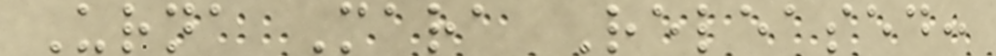Urna Mara Released:
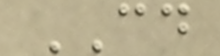CD
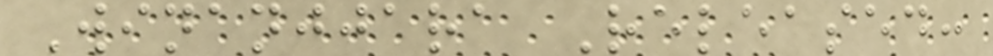Winanjjara Released:
